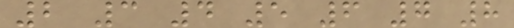2 3 4 5 6 7 8
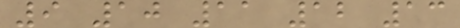9 10 11 12 13
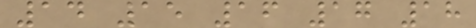14 15 16 17 18
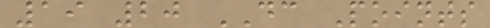19 20 DC Points
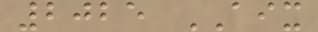2025 AIX
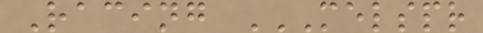Racing MELSPR
